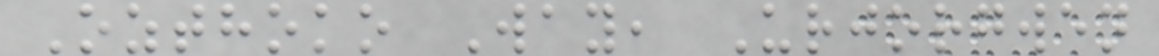Ozthoko Way, Urjorgwen
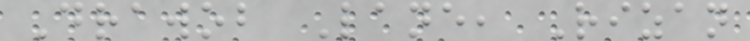Drawob Lane, Rizan
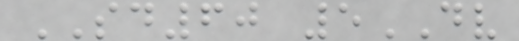SD60 5DV
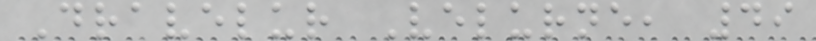Dravelur Velurne, 49
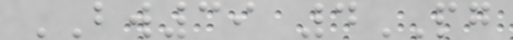BW39 4PG
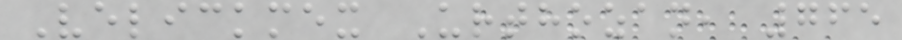Velickmex Urthozan, 765
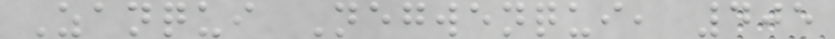Zanqui Negwenqui, 405
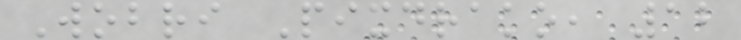Wobri Pixdrako, 12
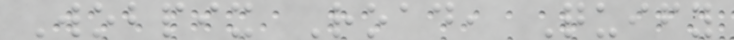Wobpix Road, Quify
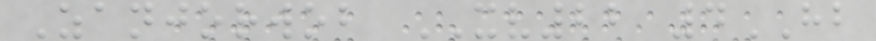Zanjorwob XV22 4HB
